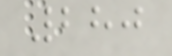280
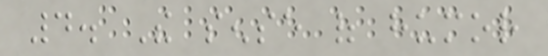4. The sense of humor
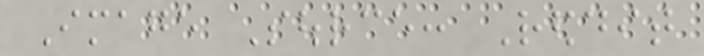Image Source: Reddit
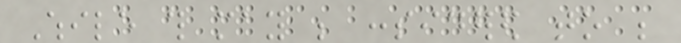While this may be considered to be
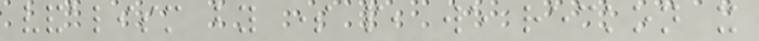vandalism by some people, we reckon it
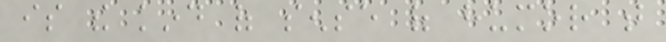is the kind of sense of humor that
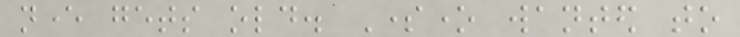never gets old. Someone wanted to
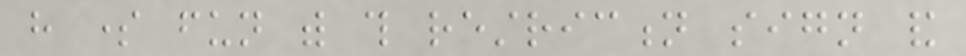have some fun with this restriction sign and
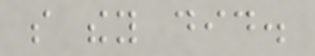so they did.
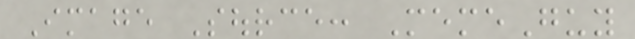Image Source: MemeGuy
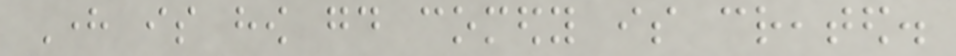Here is how good comedy is created.
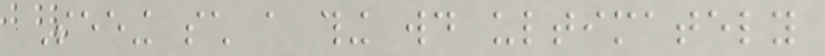Seeing such a thing would ultimately
